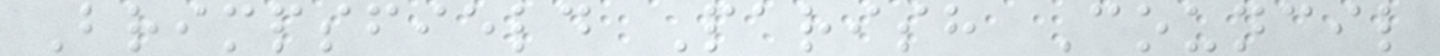Brimpsfield Parish Council
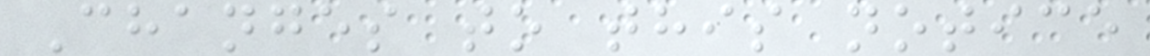Changes to this notice
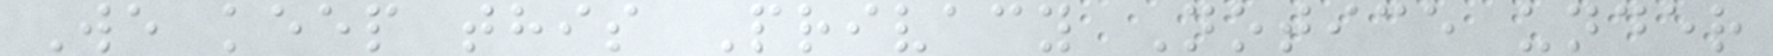We keep this Privacy Notice under
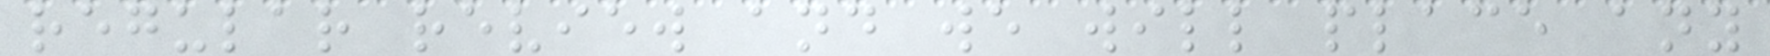regular review and we will place any
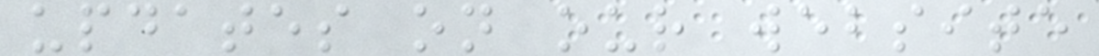updates on our website
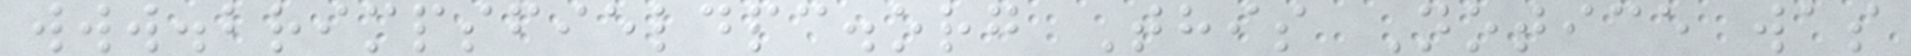www.brimpsfieldpc.org This Notice was
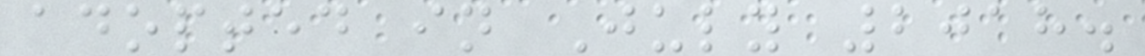adopted in July 2018.
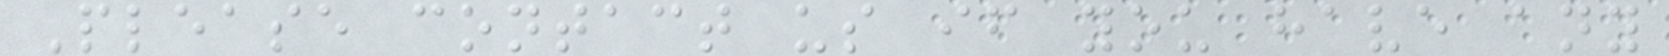Please contact us if you have any
